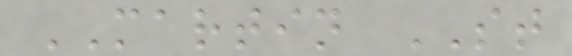MARTIN ST
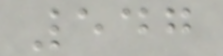547
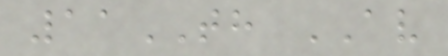11TH AV
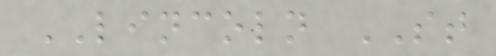LINCOLN ST
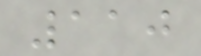110
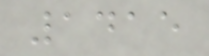1415
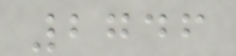2746
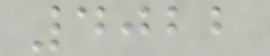4022
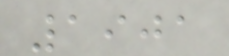1901
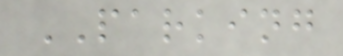PARKING
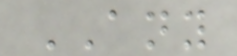ANY
